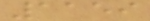1159
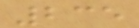235
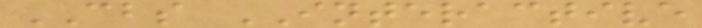CBS INTERACTIVE
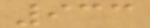933
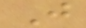J
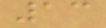13
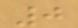0
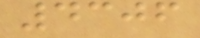4306
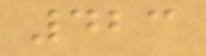423
